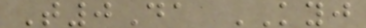T0Da KYJ
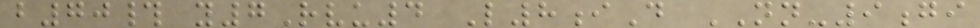b70# y7Rvu4 L8iD NN-9gi
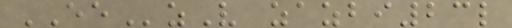EEzV zazbi23l
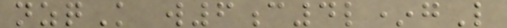nzqK w6c4l*gL
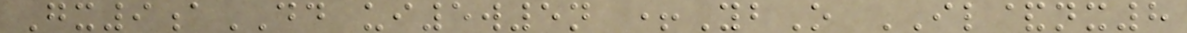Gx9aDD ui5w5n +YbO IL&nx8
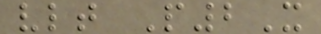vlt P2X
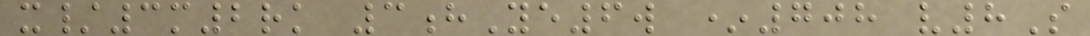x/3m2rk 3hYe6w *708 v8S
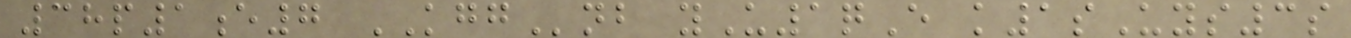38p1e7 KGGnb yU1qE k1sUys3s
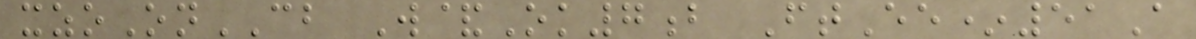xzoOnCB W&Ok7b FtEe*51A
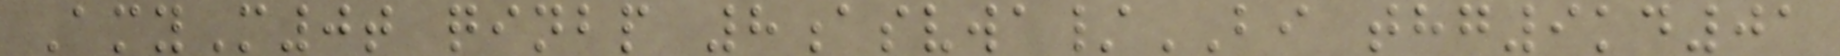AmyM0t qinbp 8asvwa/BI thg9kd01
